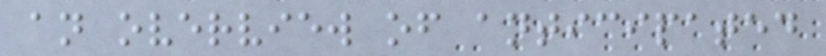an overview of anticipated
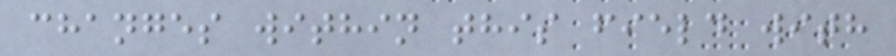changes within this field with
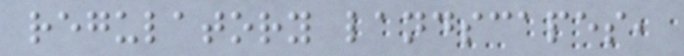regulatory landscapes,
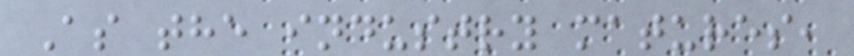As the industry matures,
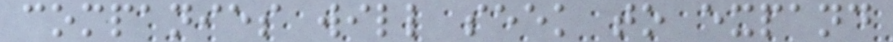companies will seek to expand
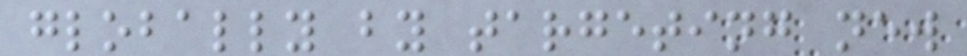globally by targeting new
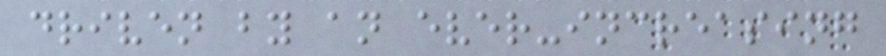driven by an ever-increasing
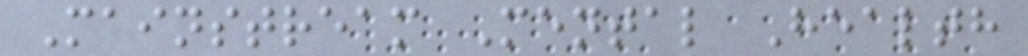Mainstream Mental Health
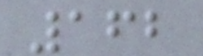162
